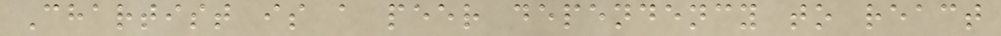Chartist is a peer dependency to react
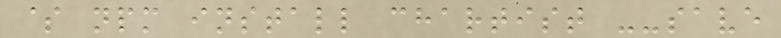$ npm install chartist --save
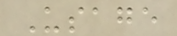Usage
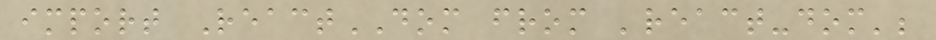import ReactDOM from 'react-dom';
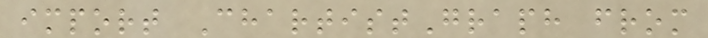import ChartistGraph from
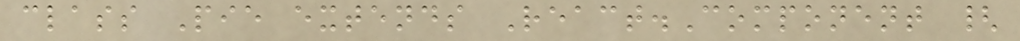class Pie extends React.Component {
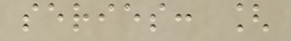series: [
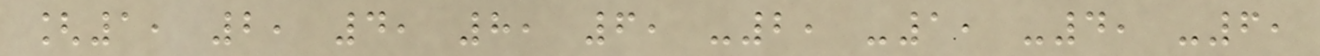[1, 2, 4, 8, 6, -2, -1, -4, -6,
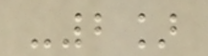-2]
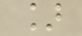]
